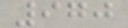970
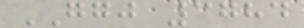GGJ 3784
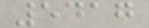5417
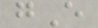gE
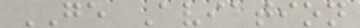GE Aviation
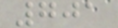701
